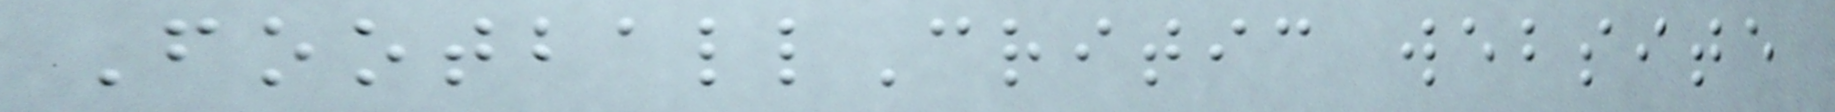FootballCritic website
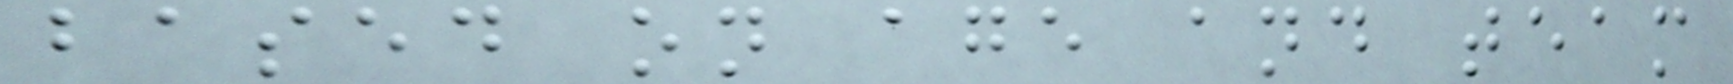based on age and team
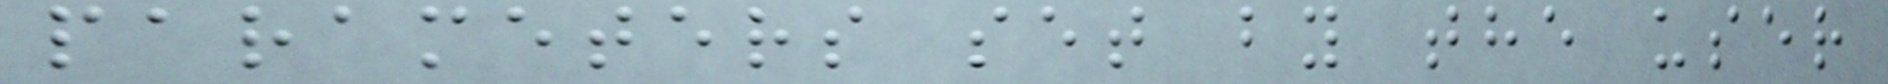parameters set by the user
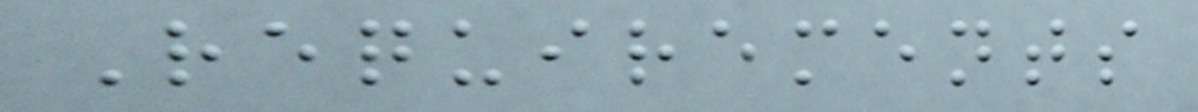Requirements
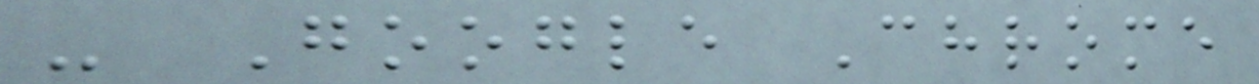- Google Chrome
